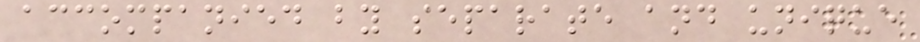accompanied by separate and unique
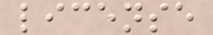license
